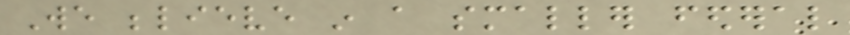We believe in a smaller federal
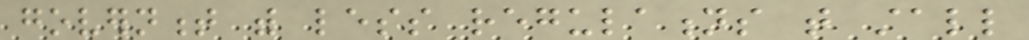government with less regulations that stall
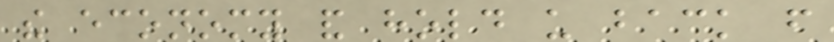the economy and hold us back from
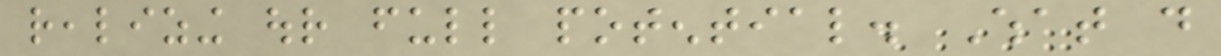realizing our full potential. What do
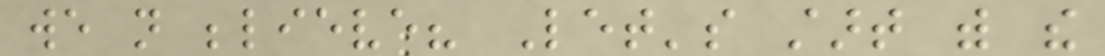we not believe? Let's start with the
